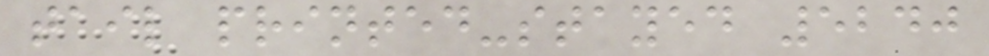tail printed-stayed 5240
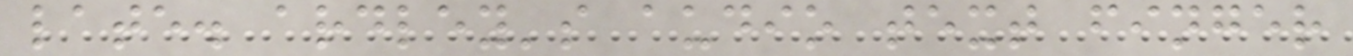late. ardley's audio text finger
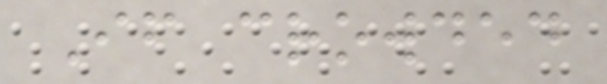If crowded
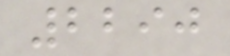2290
